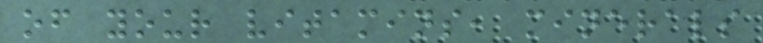of your vitamins, minerals
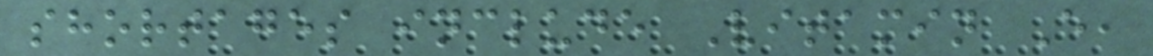shortages include Vitamin E,
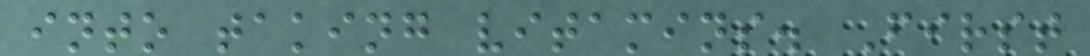into taking vitamins. First
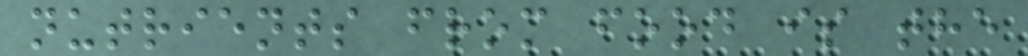nutrients from food is the
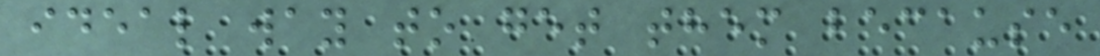ideal way to get them because
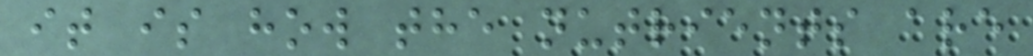it is how the nutrients are
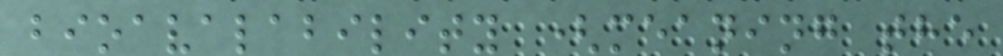bioavalability (meaning the
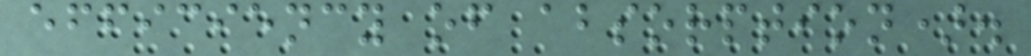efficiency of absorption).
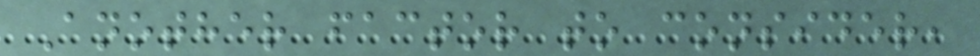Another factor to consider,
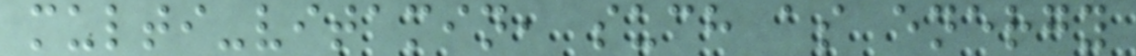multi-vitamin, such as energy
